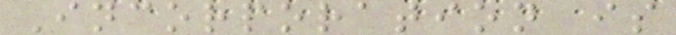Incorporation is
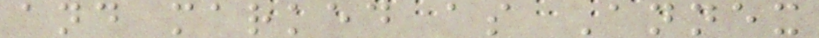and marked as Annex
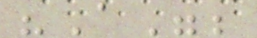"A";
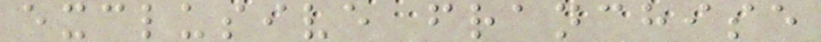exclusive franchise
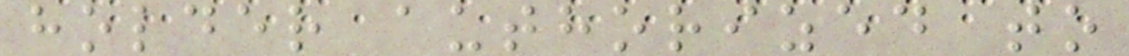holder authorized to
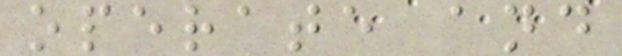operate and
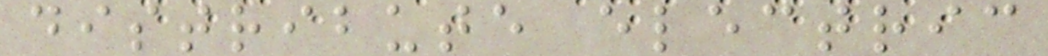distribute electric
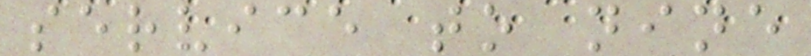service to nine
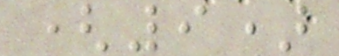(9)
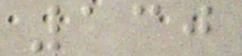130
